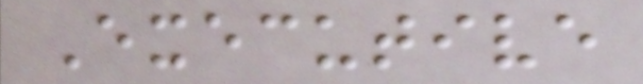Executive
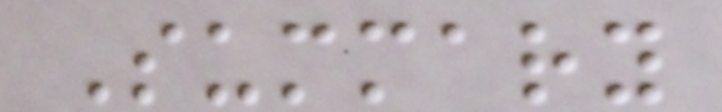Summary
